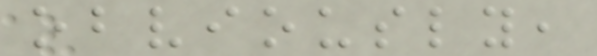obviously,
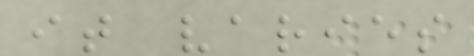it varies
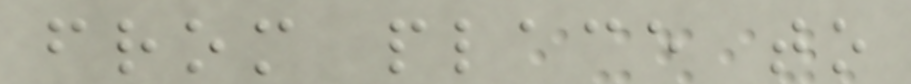from place to
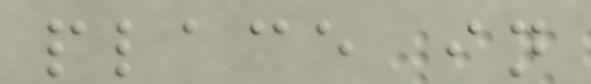place in
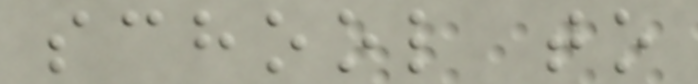school to
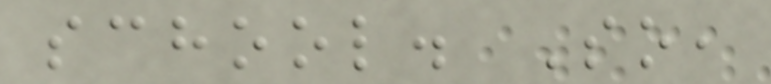school. So,
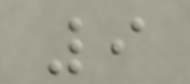9
